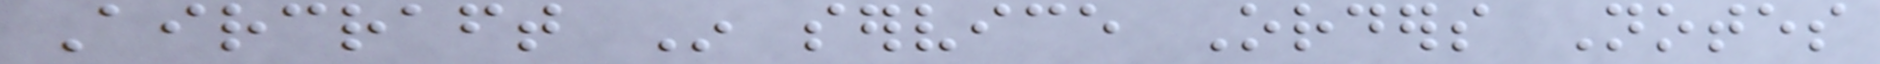Aircraft In service Orders Notes
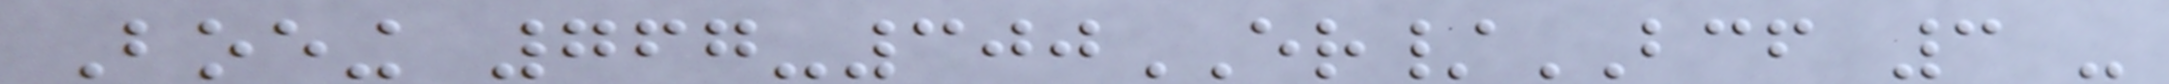Boeing 767-300ER/BCF 3 -
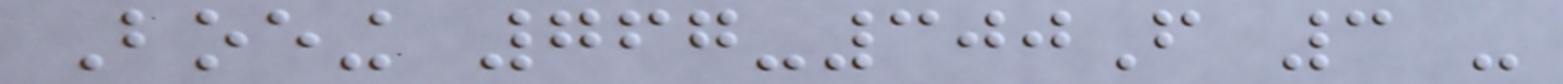Boeing 767-300F 3 -
